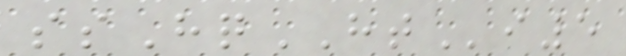ssHqHTi5
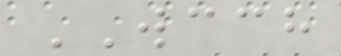WCCH
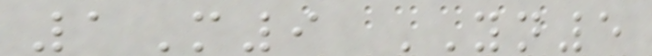1M9 YN5
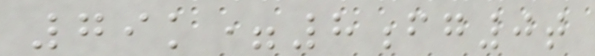79k=8fg0t
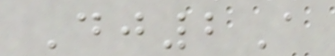Dj2A
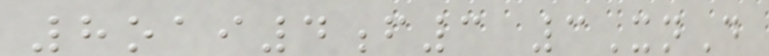8oai4f3 3XnD
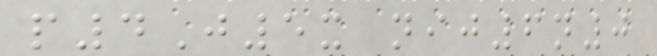p4J5x nij6n0
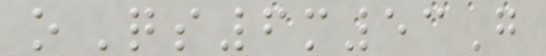oQs6m53G
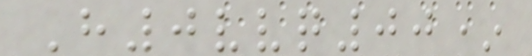H0vvq00*
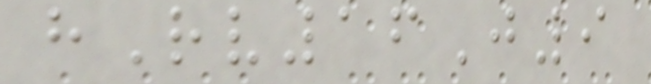hRv16J9
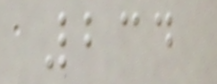234
